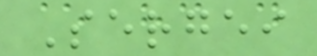Sergei
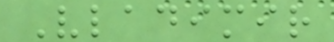Vladimir
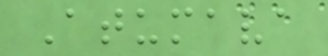Atumava
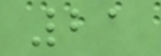21
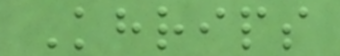Khrips
